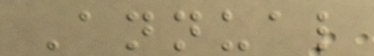Annual
